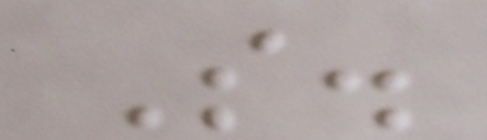S.
